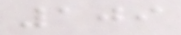109
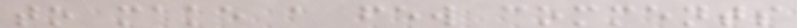to make a few comments
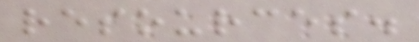resources.
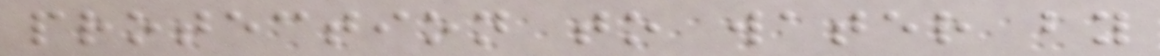protection to water by
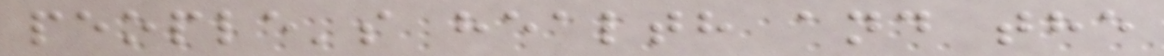people's health and the
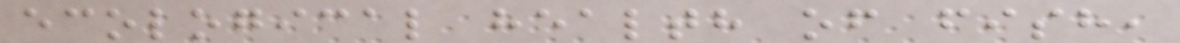ecological health of fish,
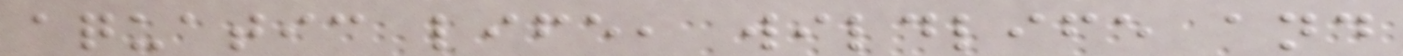aquatic life, wildlife and
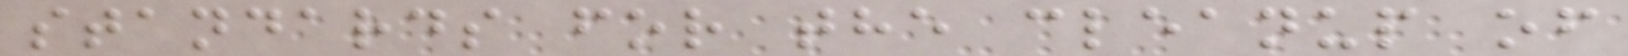standards for the cleanup of
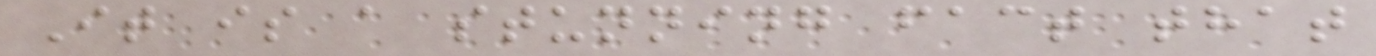It is a stunning fact that
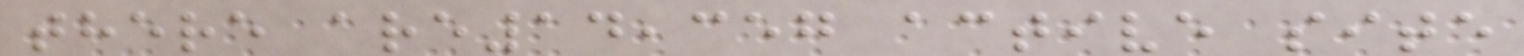there are14,357 active site
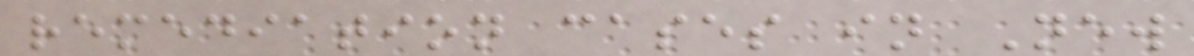remediation cases in New
